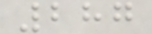287
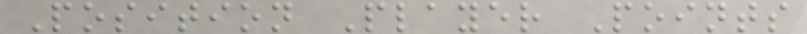Position Player Points
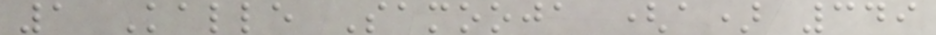1 Kalle Samooja (a) 349
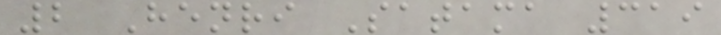2 Henri Satama 319
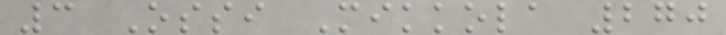3 Ossi Mikkola 270
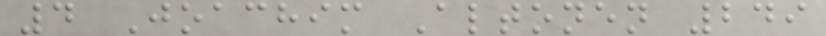4 Joachim Altonen 249
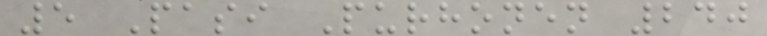5 Pasi Purhonen 240
